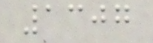1307
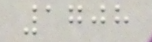1708
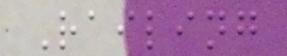Railing
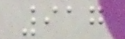917
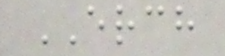ERCH
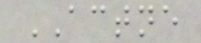ACTNE
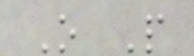O P
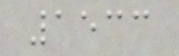1533
